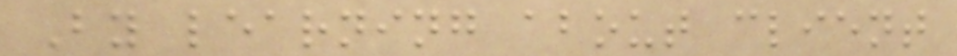By learning about client
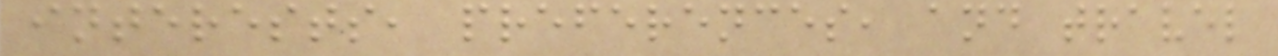interests, preferences, and travel
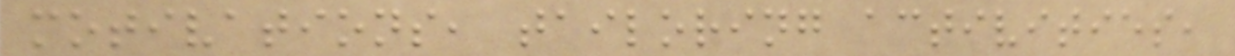motivations, tailoring activities,
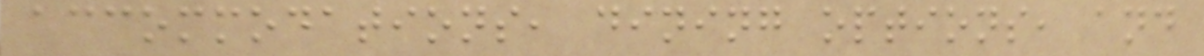accommodations, dining options, and
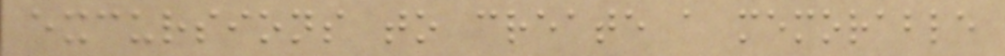excursions to create a memorable
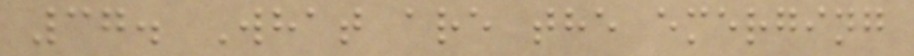37. What are the emerging
